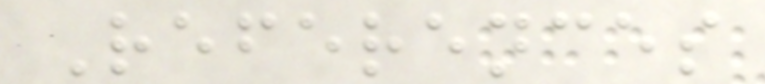References
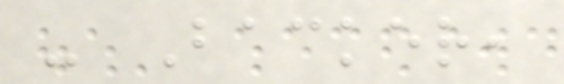- Backer,
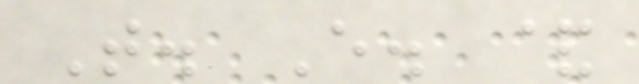T. E. &
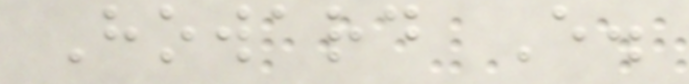Howard E.
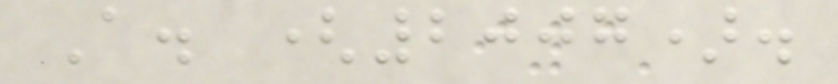A. (2007).
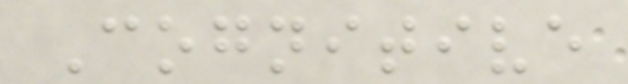Cognitive
